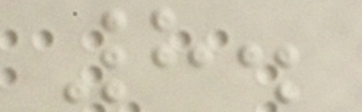8.
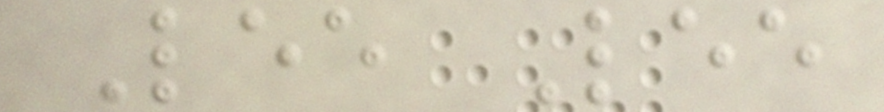Lee Lee
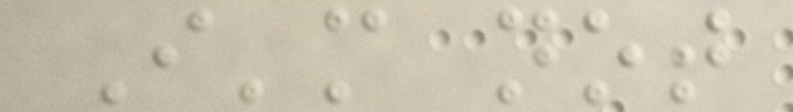I'm not
